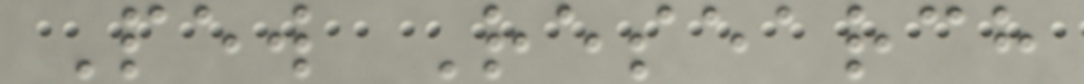Pew Research
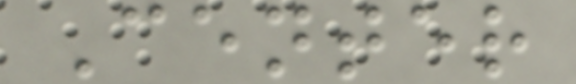Center
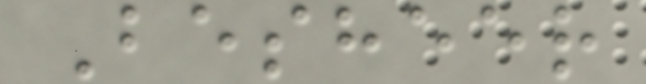Besheer
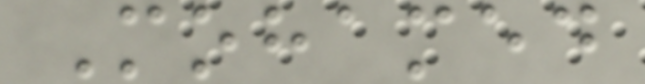Mohamed
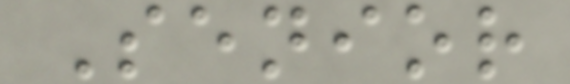Senior
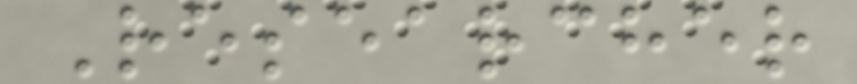Researcher
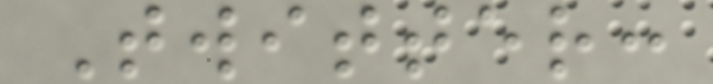Twitter:
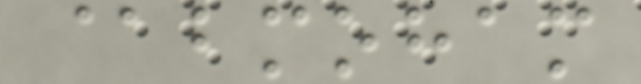@bmoham
